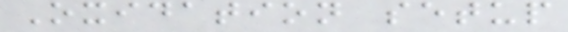Oxidation setup
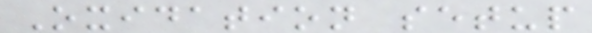Oxidation setup
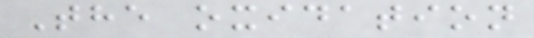The oxidation
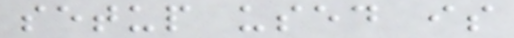setup used is
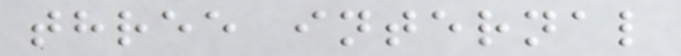three internal
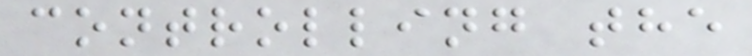controlling the
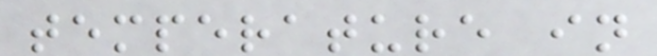temperature in
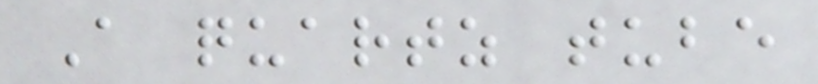A quartz tube
